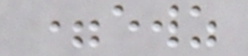=ewz
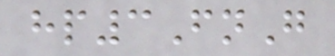hp3FnG
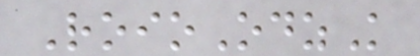RoioOdzK
